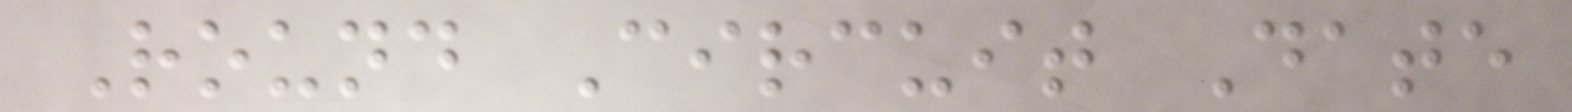Round Circuit Date
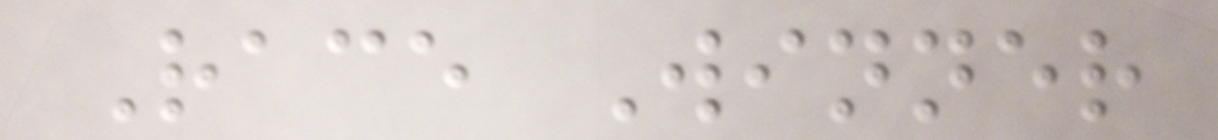Race Winner
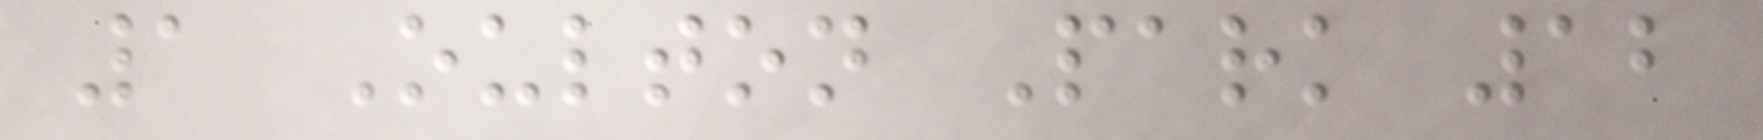1 Oulton Park 12
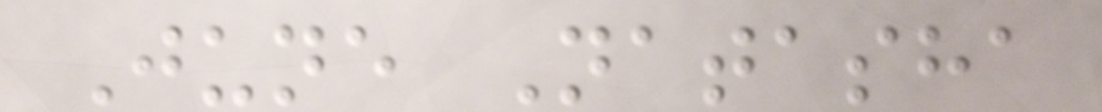June Natasha
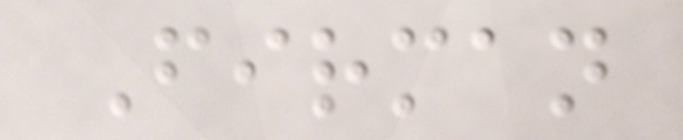Firman
